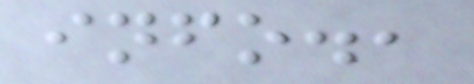info.,
